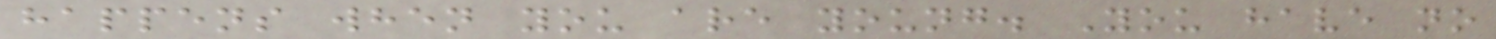happens when you are young. You have no
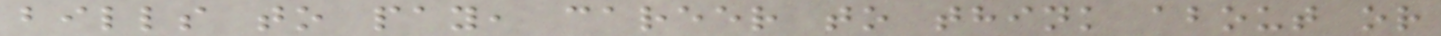bills to pay, career to think about or
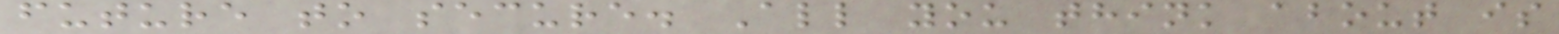future to secure. All you think about is
